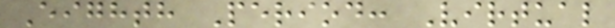Eighth Period: Virtual
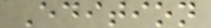Edition
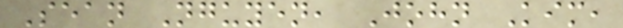Sean Nguyen, John Kim,
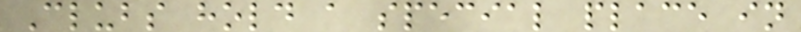Clubs hold a special place in
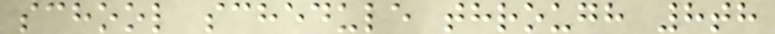school schedule through 8th
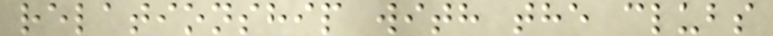relationship with the clubs
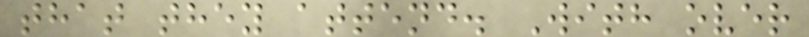that they attend. With over
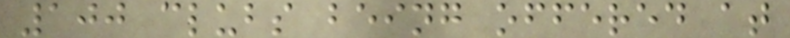100 clubs being offered at
